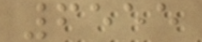6555
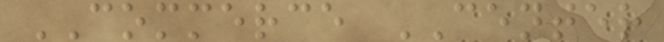COMMERCE CENTER
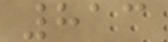813
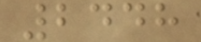2448
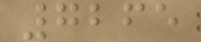7265
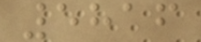5816
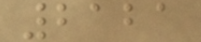2121
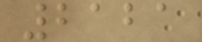2121
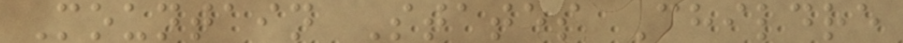Mountain States Childre
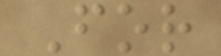For
